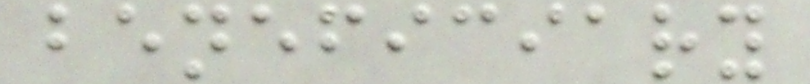beneficiary
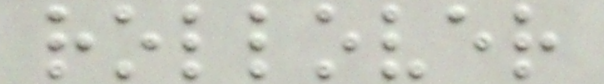rollover
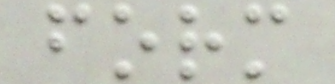form
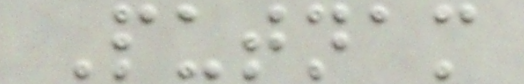Putnam
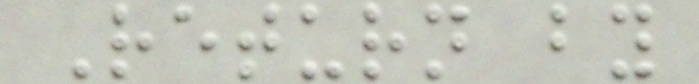Return by
